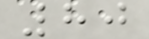80
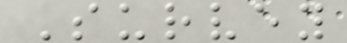Survey
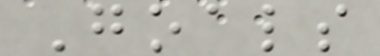Goals
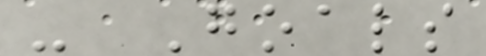- Goals
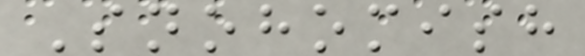Snohomish
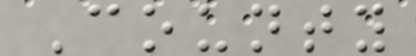County
